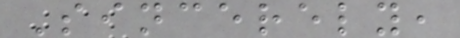Sincerely,
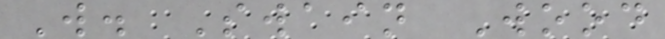W. Swain Wood
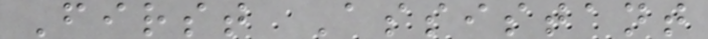First Assistant
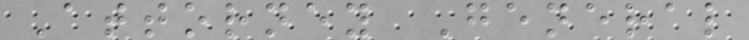Attorney General
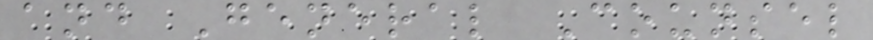and General Counsel
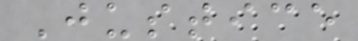Justice
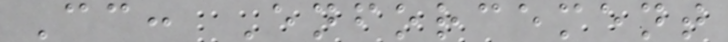Cc: Enforcement
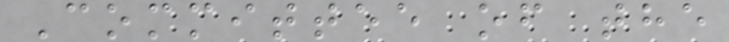Committee of the
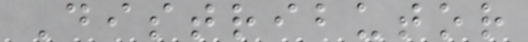Distributor
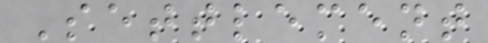Settlement
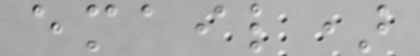email)
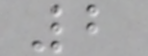2
